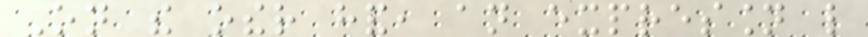On the other hand, an expression like
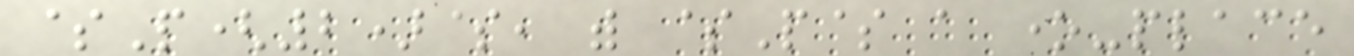$P(2)$, with $P$ a one-place
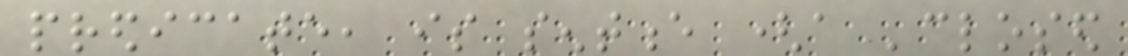predicate, is sentence (a 'closed
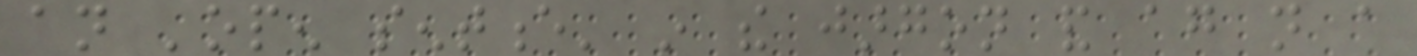an 'open sentence' in the jargon and again not a
